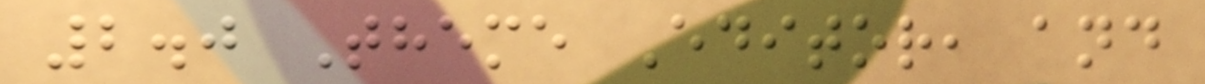2.0 Theme Editor, and
